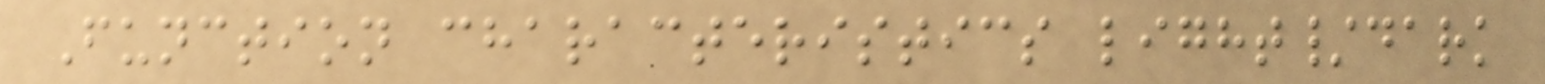Function characteristics light/dark
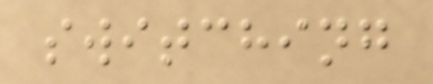switching
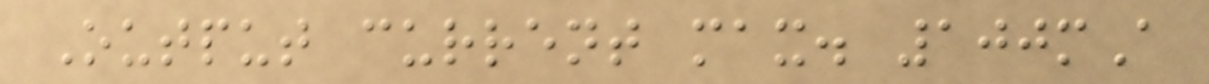Output current max. 100mA
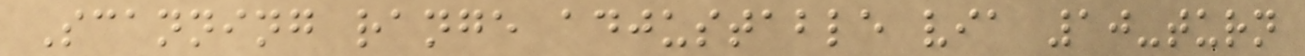Scanning range adjustable via 10-turn
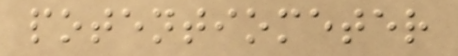potentiometer
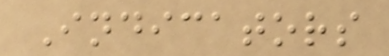Indicators
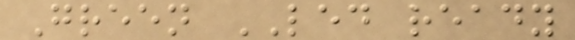Green LED ready
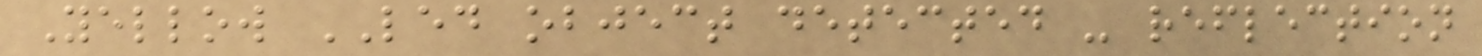Yellow LED object detected - reflection
